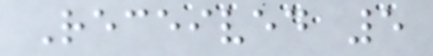Received 5
